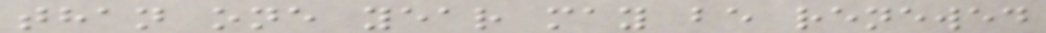than one year may be renewed
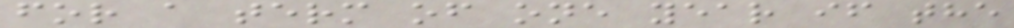for a term of one year if the
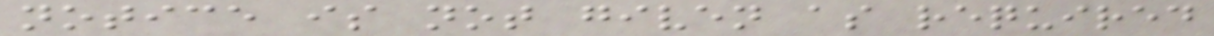notice is not given as required
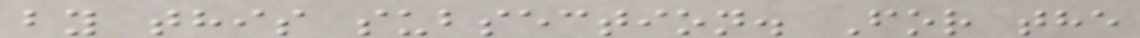by this subsection. For the
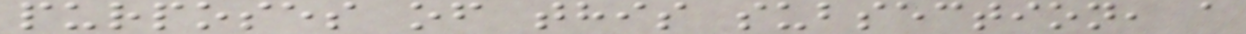purposes of this subsection, a
